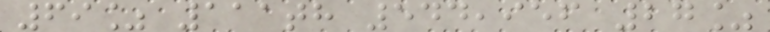69% 111th 544,956 27%
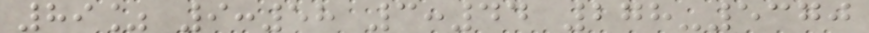89% 9:58 3:44 278-5370
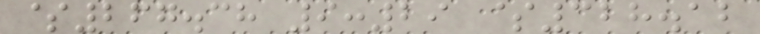$267.38 9:29 $328.12
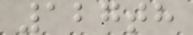127th
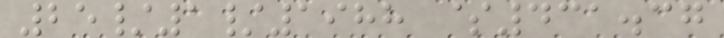25/1/1988 $431.37
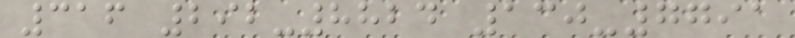316 292-8824 130-7791
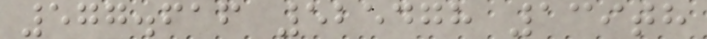577.616 525478 139th
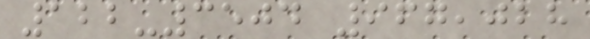122-3504 967,028
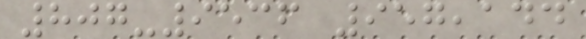807-9536 957,144
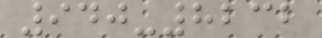940-8232
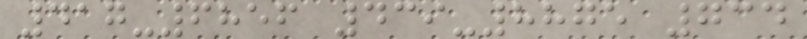417-6856 439-8875 734
